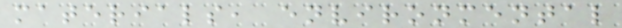materials, environmental
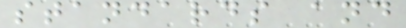standards and
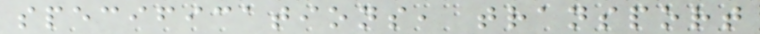specifications, transport
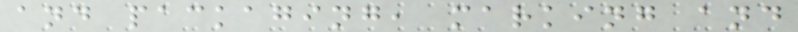and packaging, marking and
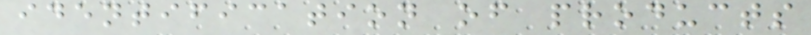identification of products
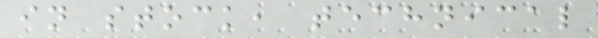in stock, technical
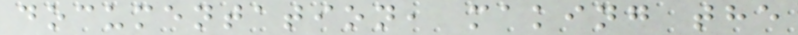documentation, making the
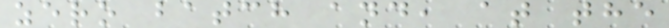zero batch and, at the
